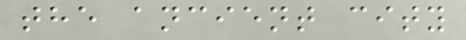the ancient city
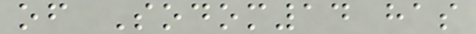of Sodom14 has
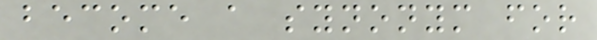become a synonym for
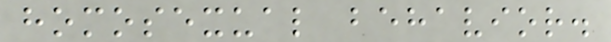homosexual behavior.
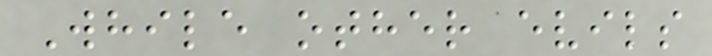While other evils
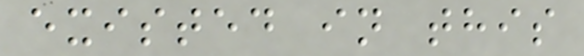existed in this
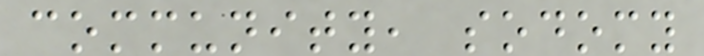community, sodomy
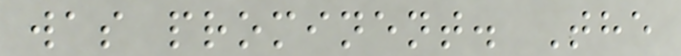was prominent. The
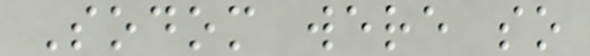Sodom were so
